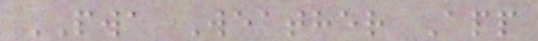PWA Weather App
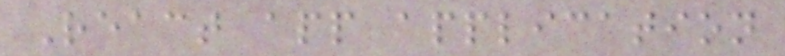React app application
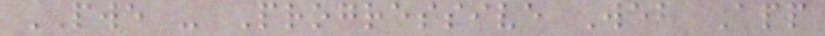PWE - Progressive Web App
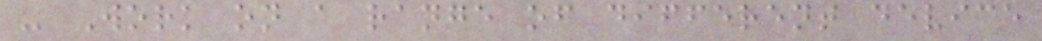- Work on a range of different device
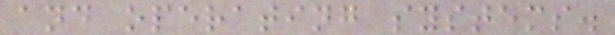and operating systems.
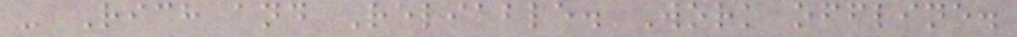- Rich and Reliable. Work offline.
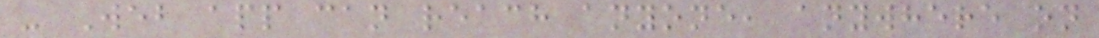- Web app can reach anyone, anywhere on
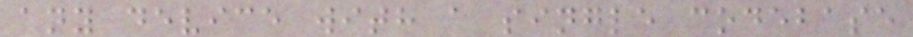any device with a single codebase
